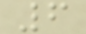6
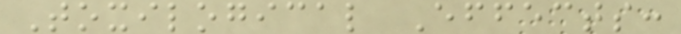Toxilogical Effects:
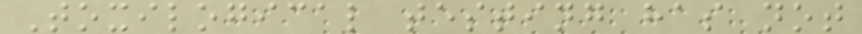Toxilogical testing has not
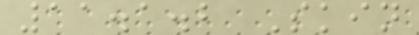11.1.2 Skin
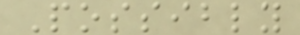Possibly
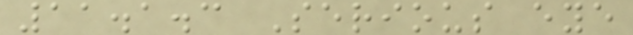11.1.3 Serious eye
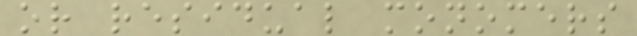or residual monomers
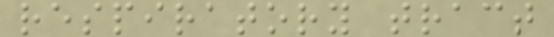respiratory tract
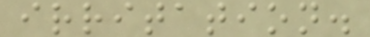irritation.
